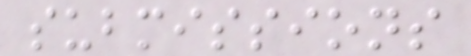submissions
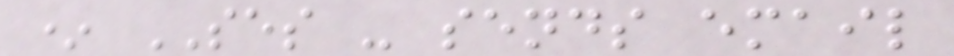* SES - sends email
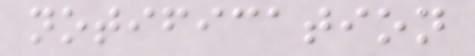notification
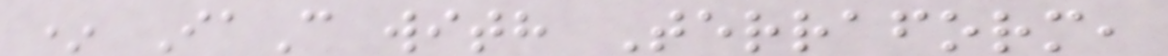* IaC with Terraform,
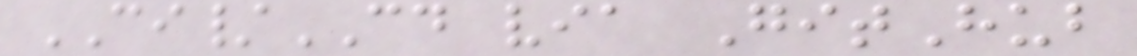CI/CD via GitHub
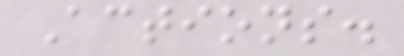Actions.
